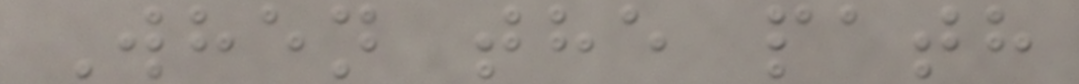When the path
